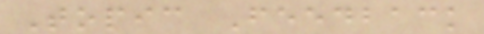Topic Feedback
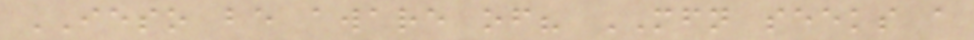IESO be aware of? MFN seeks a
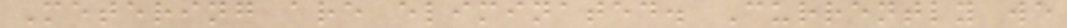Metering are eliminated. Currently we
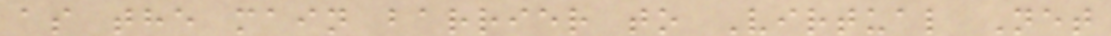as the main barrier to Virtual Net
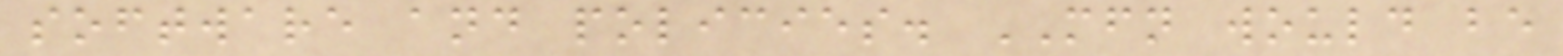software and policies. MFN would be
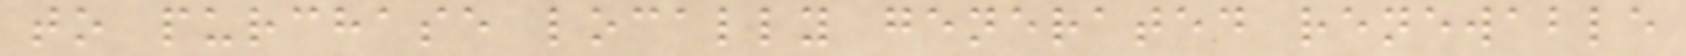to purchase locally generated renewable
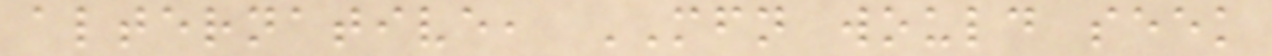alternative, MFN would seek
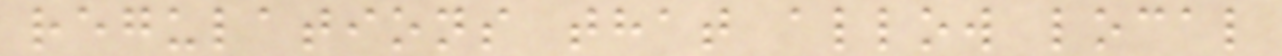regulations that allow local
